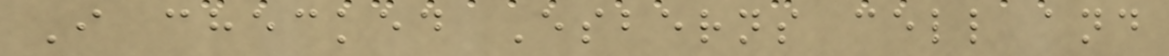I checked Esberns cell and
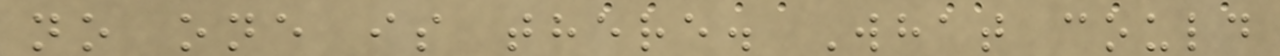no one is there. What could
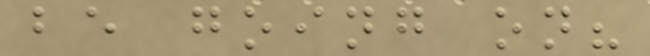be going on?
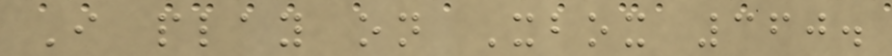I play on Xbox 360.
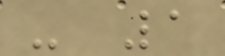- 1
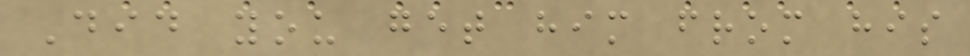Did you get him from his
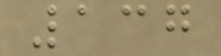137
